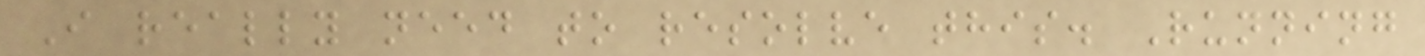I really need to resolve this. Running
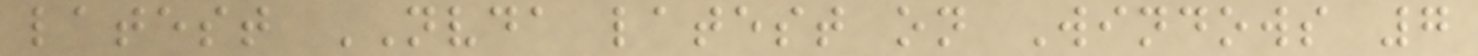latest NVDA latest on Windows 7
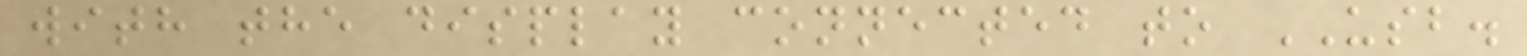with the display connected to USB.
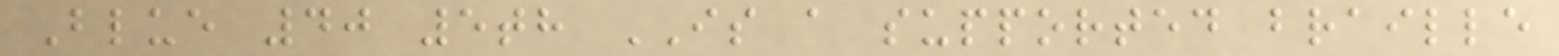Blue 40 5th IS a supported braille
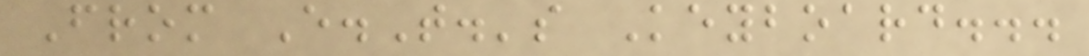From E.T.'s Keyboard...
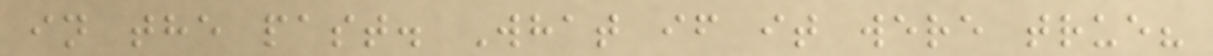in the past. What if it were true?
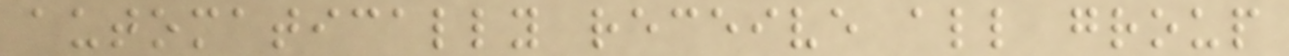automatically receive all group
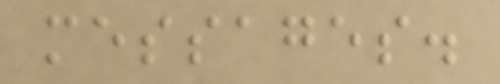messages.
